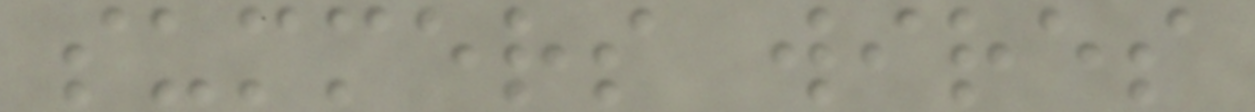summers wires
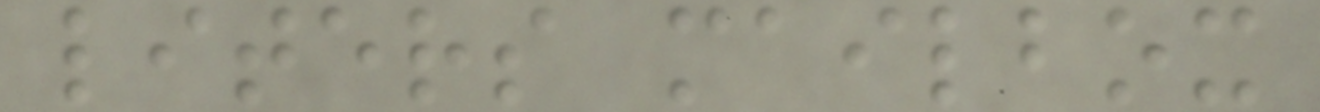liters mailbox
